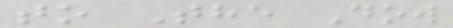to The Dow
